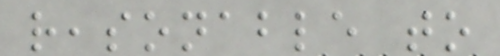reasonable to
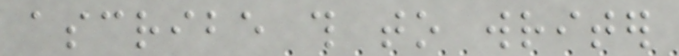ascribe this to writer
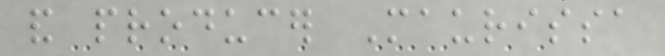and producer Maurissa
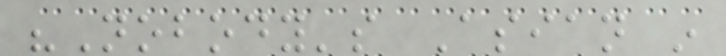"Nobody's Asian in
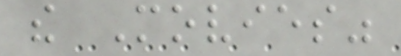the Movies"
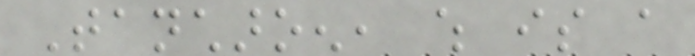Tancharoen, which is a
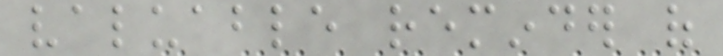valuable reminder of
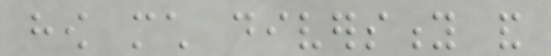how much diversity and
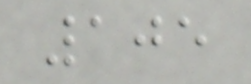105
